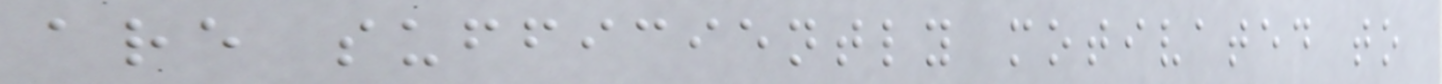are sufficiently motivated to
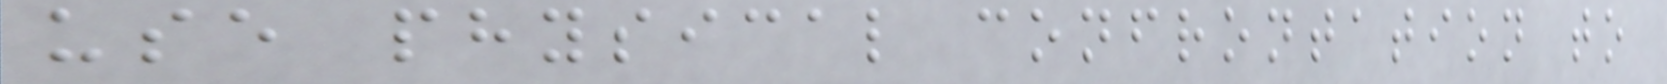use physical confrontation to
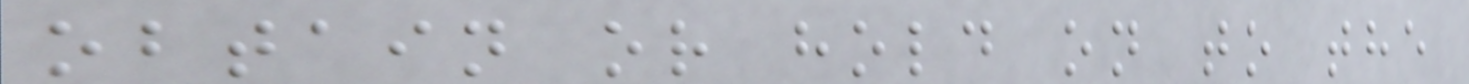obtain or hold on to the
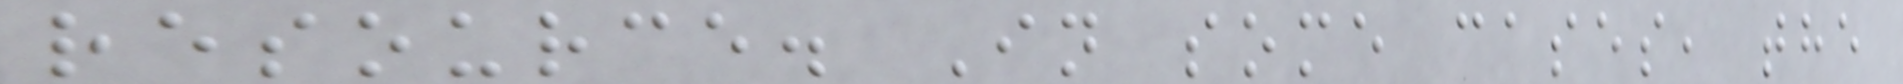resource. In some cases, the
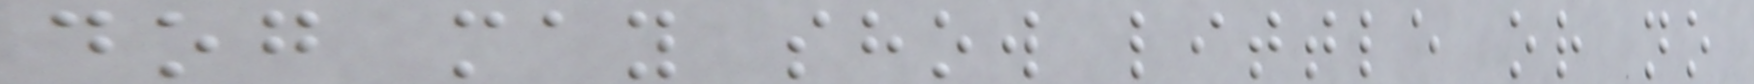dog may show little or no
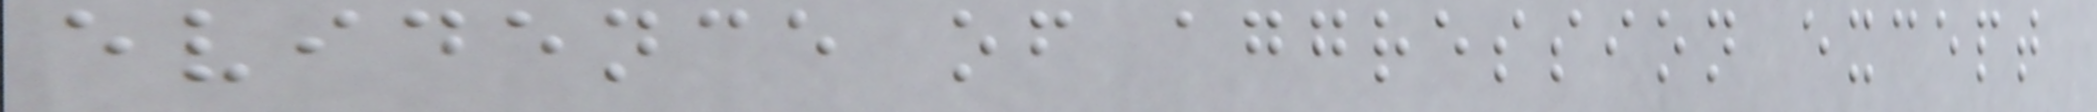evidence of aggression except
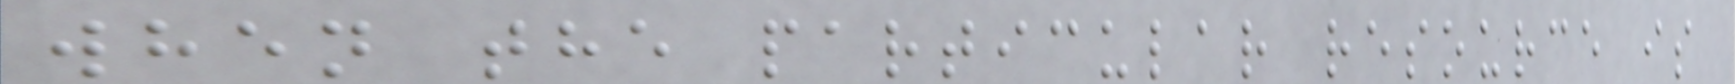when the particular resource is
